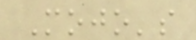Mojo's
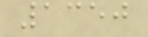1350
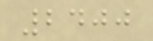2400
